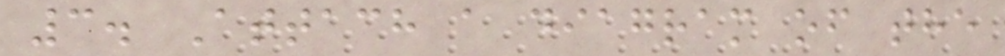3. Attach a diagram of the
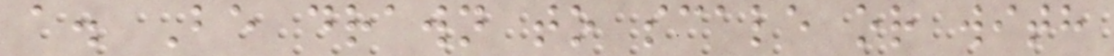a. Be drawn to scale or with
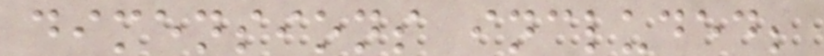dimensions included;
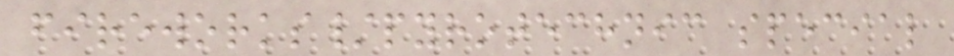fireworks/pyrotechnic special
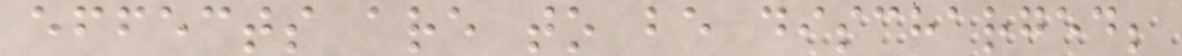effects are to be discharged;
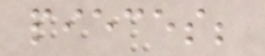pieces;
